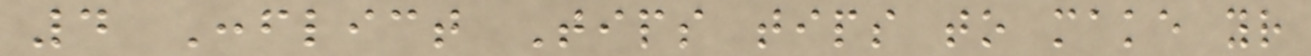4 Conflict Tips tips to make your
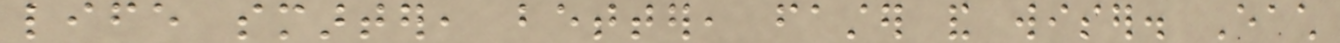life smarter, better, faster and wiser. Each
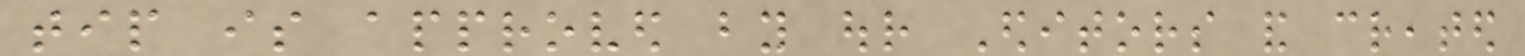tip is approved by our Editors and created
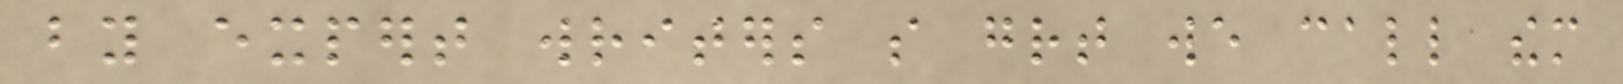by expert writers so great we call them
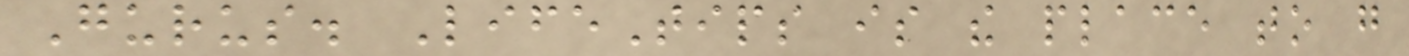Gurus. LifeTips is the place to go
